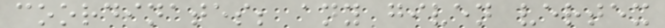coordinates; any given vertex
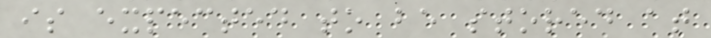is expected to be stored at
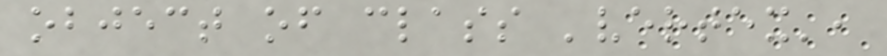object of class 'vertex',
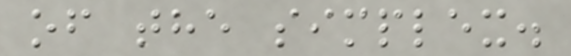of the simplex.
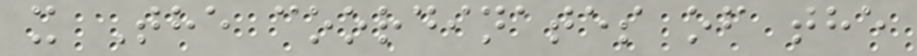x The coordinates of the
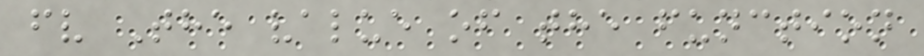fv The value of the function
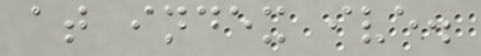at index ive.
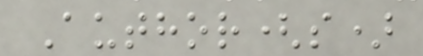Author(s)
